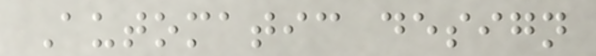Automatic design
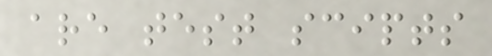are test scipts
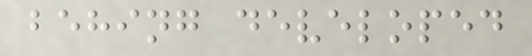behing developed
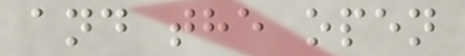and the open
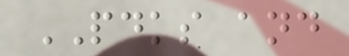PDKS and
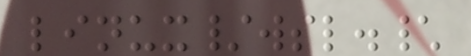linux/wsl.\
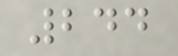244
